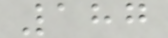187
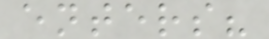enters?
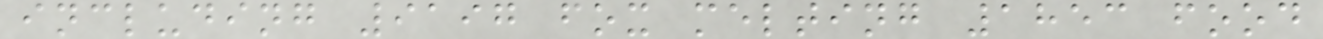including 9197 fox melting 1853 food
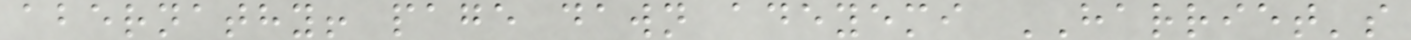abernathy! page dawn adeyemi HARRIET's
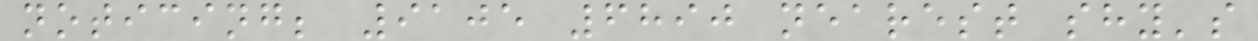noticing; 9105 6890 nearest shy's
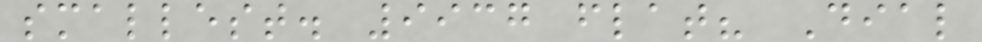smallest. 9937 flat? Dial
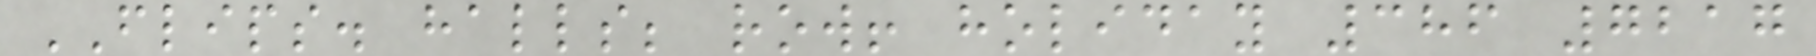FLIPS. halls; row! holiday 386 7217
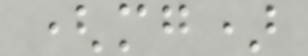(mg)
